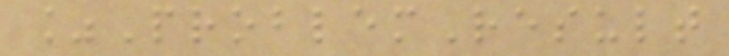%ProblemResult
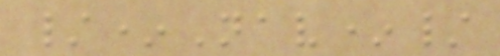/*Nav*/
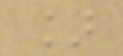]
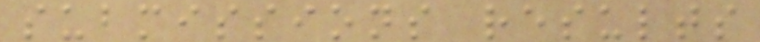submissions results
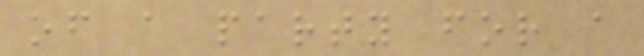of a party for a
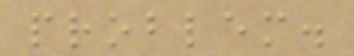problem.
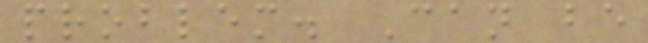problem. Can be
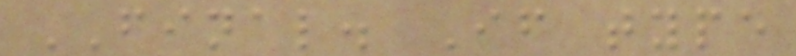FINAL. If type
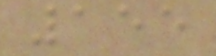155
